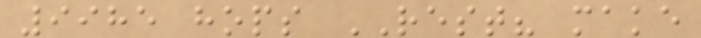9985 hops REST? make
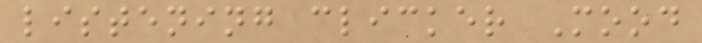listening clicker Mood
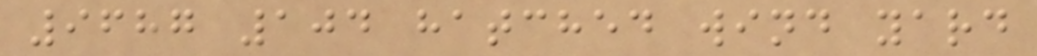9687 104 hatched wind yard
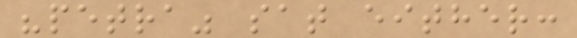"petra" sat either:
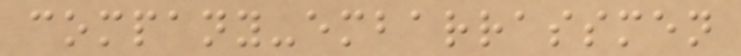company-embarrassmen
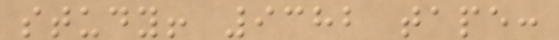study! 9382 tape:
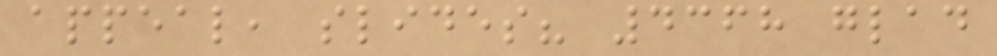appeal, slides? 4368 glad
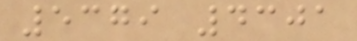5379 4301
